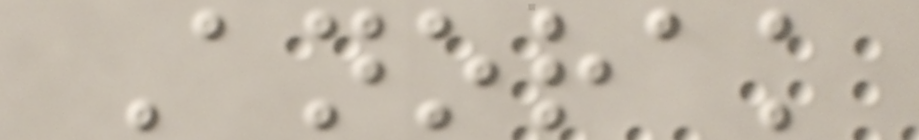Anorak
